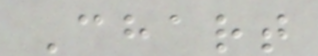Chart
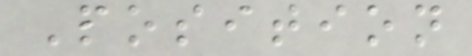Position
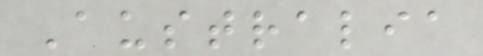Australia
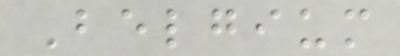Belgium
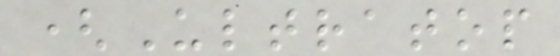(Ultratop
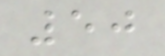50
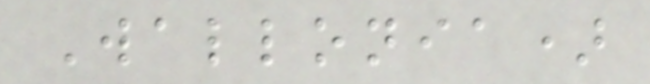Wallonia)
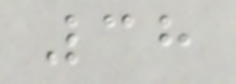38
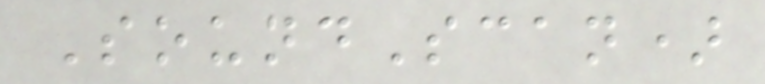SoundScan)
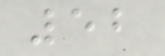52
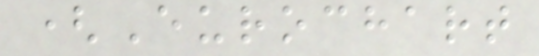(Eurochart
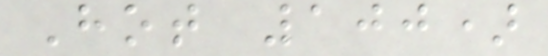Hot 100)
